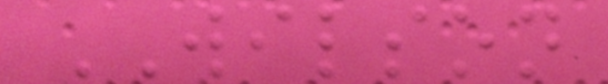WILSON
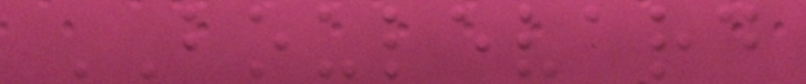BOULEVARD
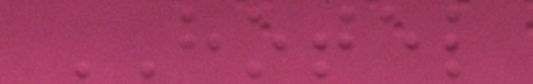HOTEL
